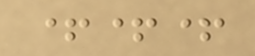+++
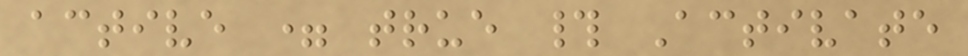active = true # Activate
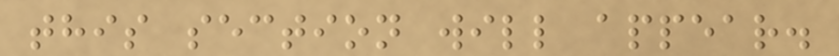this section will appear.
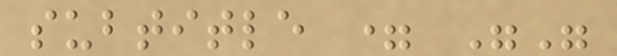subtitle = ""
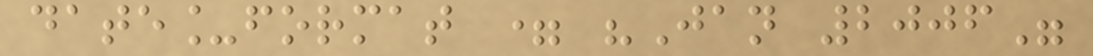date_format = "Jan 2006"
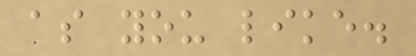as you like.
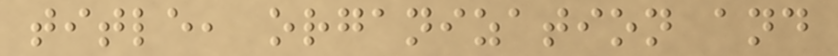title, organization and
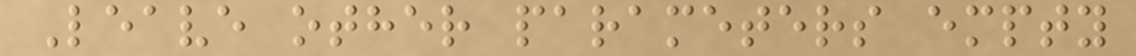Leave other parameters empty
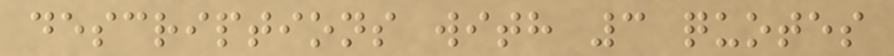descriptions with 3 quotes
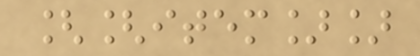[[item]]
